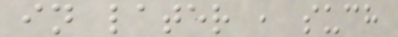in later , such
